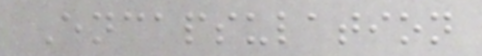Encapsulation
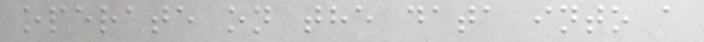operate on the data into a
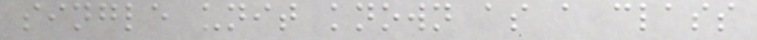single unit known as a class
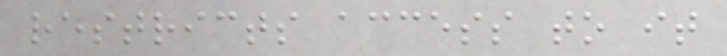restricts access to it
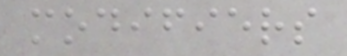modifiers
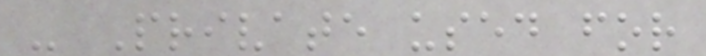- Private used for
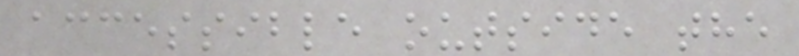accessible outside the
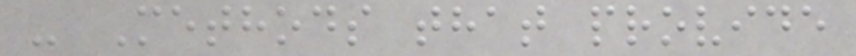- Methods that provide
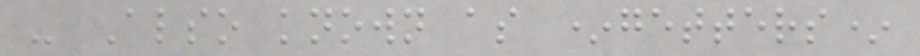- Also known as *getters*
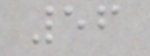56
